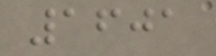1601
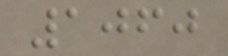1060
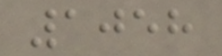1058
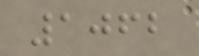1062
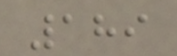189
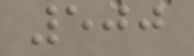500
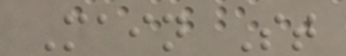Main St
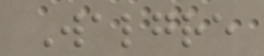Walgre
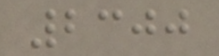2300
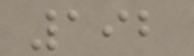192
